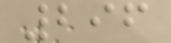296
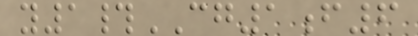y1#CG1f6
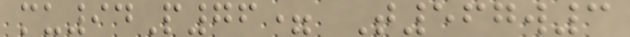mu94P76= T567w3
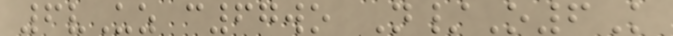6vUz c67wo N/O6K
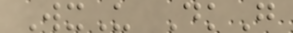WxU DkG
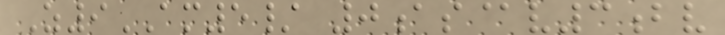Z9AM5/ 0as@v3bv
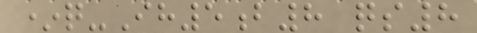*q-Ih5b8 qs8
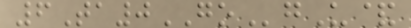6Ta0GOgU&
